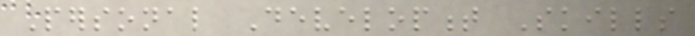Personal Development Skills
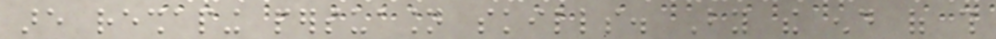are reshaping persuasion skills. By the end of this
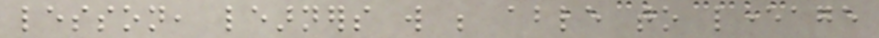lesson, learners will be able to leverage
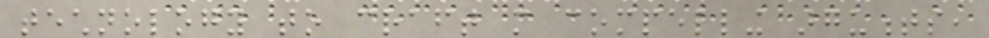technology to craft more compelling arguments,
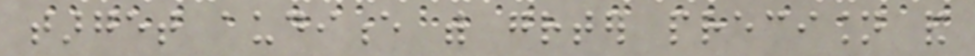target audience with greater precision and
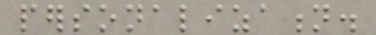personalization.
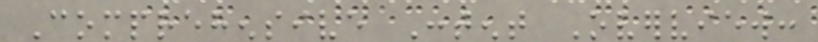Comprehensive Content Overview:
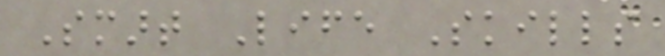Smart Life Skills
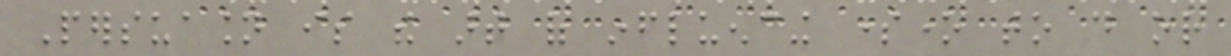Persuasion is the art of influencing someone to do or
